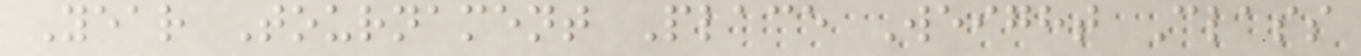Year Tournament Place Weight Class
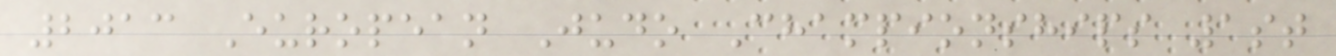2013 European Judo Championships 1st
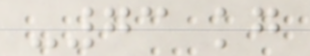-73 kg
